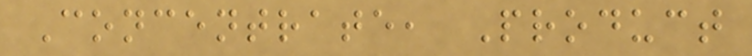Concentrate, Product
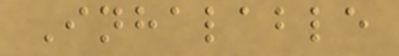Inhalable
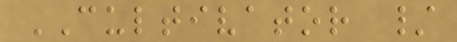CULTIVATOR /
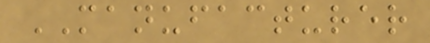MANUFACTURER
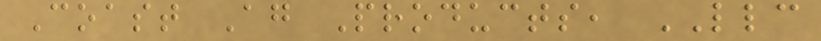Coast Ag Products, LLC
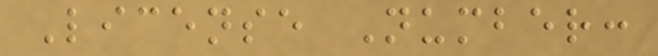License Number:
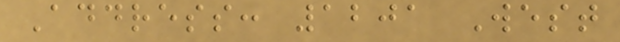Address: 1201 West
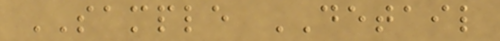SAMPLE DETAIL
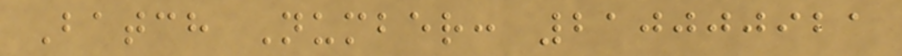Batch Number: 210000921
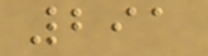291
